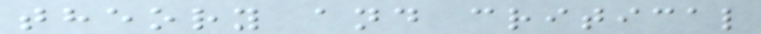theory and critical
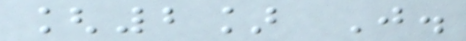[2] J.
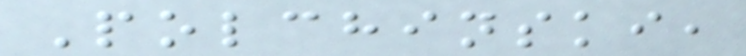Polchinski,
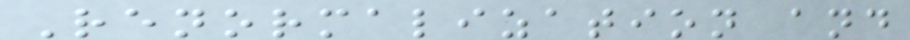Renormalization and
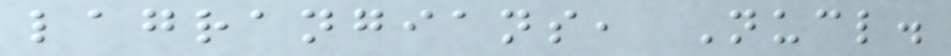lagrangians, Nucl.
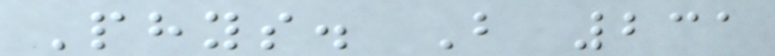Phys. B 231
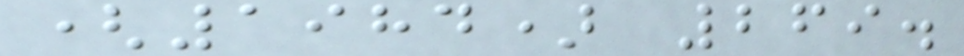(1984) 269.
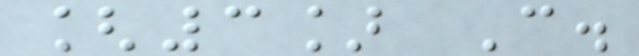[3] C.
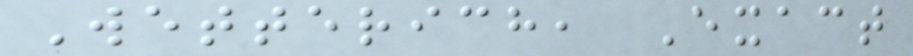Wetterich, Exact
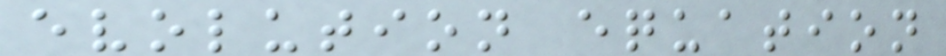evolution equation
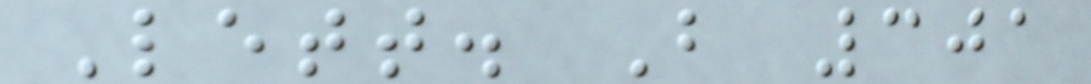Lett. B 301
